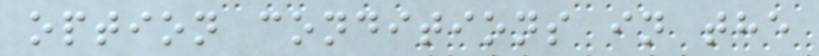option conditions in the
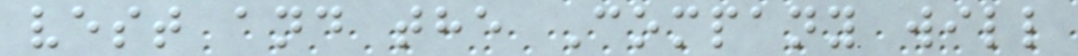vest and the Company will
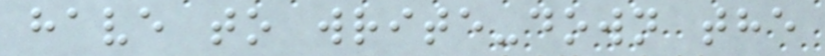have to write-down the
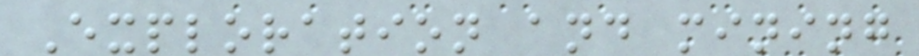Exploration and mining
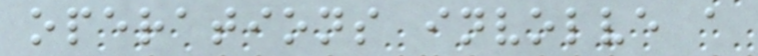operations involve a
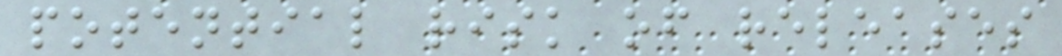potential risk of releases
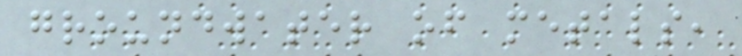groundwater of metals,
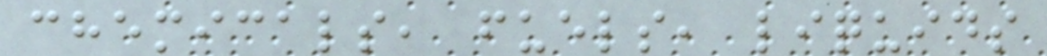chemicals, fuels, liquids
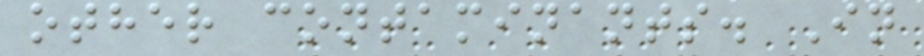other contaminants. In
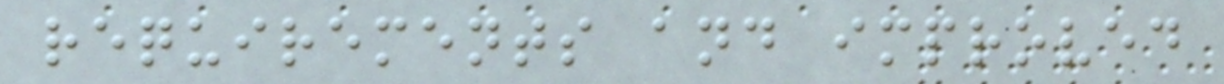requirements and improved
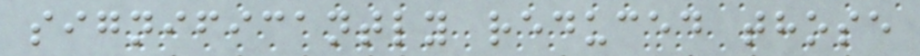significantly reduced those
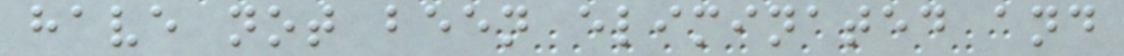have not been eliminated and
